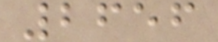2656
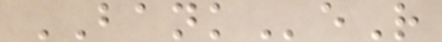BANKeR
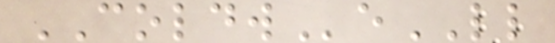COLDWeLL
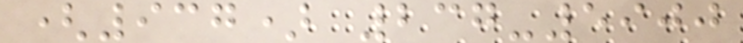(937) 237-5900
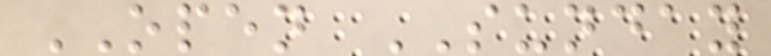OPEN SUNDAY
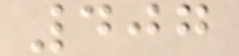407
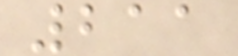211
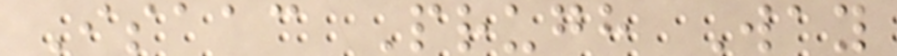Isaac Prugh Way
